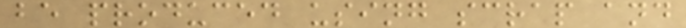be produced using scrap and
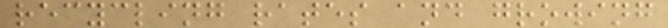recycling rates and growing
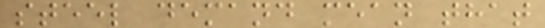steel demand mean that
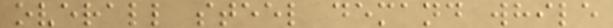overall steel demand while
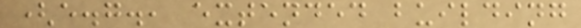(e.g., extended building
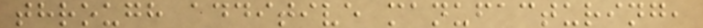through additive manufacturing,
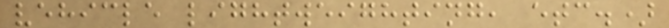vehicle lightweighting, etc.)
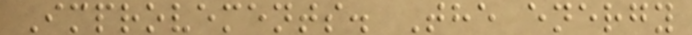Improvements. The energy
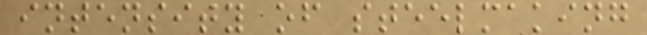intensity of steelmaking
